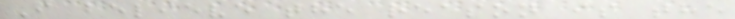I believe the reason is the
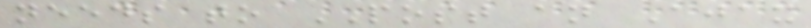needs to POST an Ajax
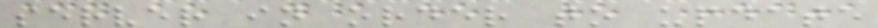server in order to update
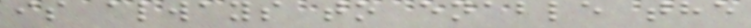is always to enable the
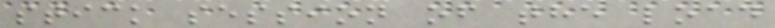stick session of the load
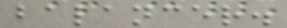balancer.
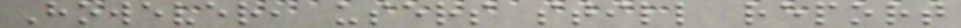However, users still report
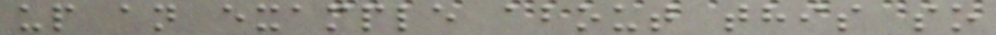up an example about this so
